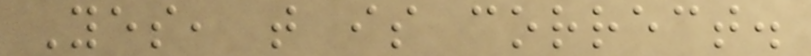Yes, that is correct.
